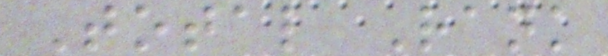Total Rank
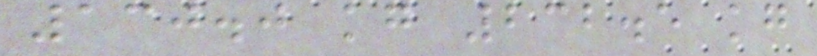130.0 kg 232.5 kg
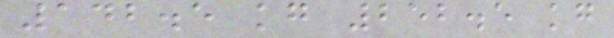142.5 kg 252.5 kg
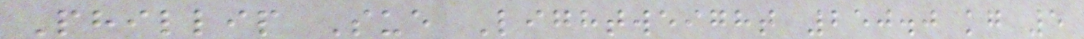Phillip Sue Lightweight 250.0 kg 5
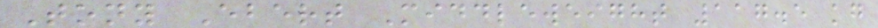Tony Ebert Middleweight 117.5 kg
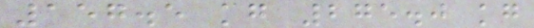157.5 kg 275.0 kg
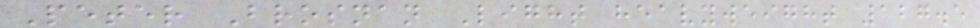Peter Brosnan Light heavyweight 127.5
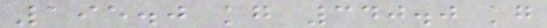195.0 kg 340.0 kg
